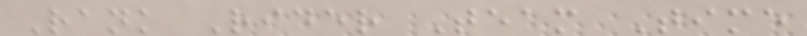Rank Rider Team Time
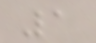1
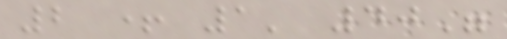2 + 1' 40"
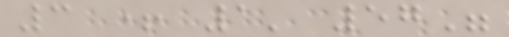3 + 1' 57"
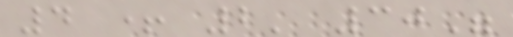4 + 2' 30"
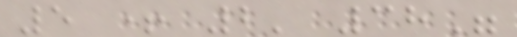5 + 2' 38"
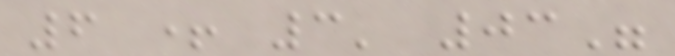6 + 3' 03"
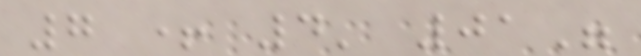7 + 4' 01"
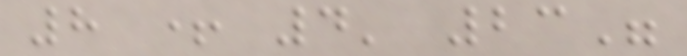8 + 4' 23"
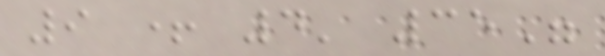9 + 4' 35"
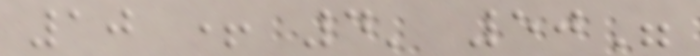10 + 4' 50"
